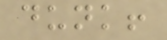dunk!
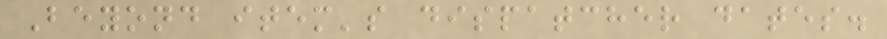Beyond item's dispatcher dates.
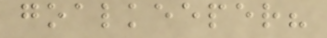goalkeeper?
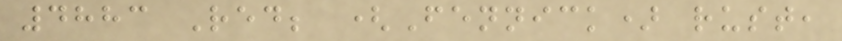4883 Red; (Fennick) rust,
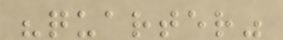"quarter"
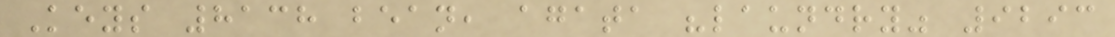Keys 8138 bean, agata "laundry" 9293
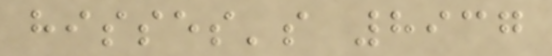hisses's 8937
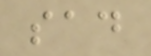sad
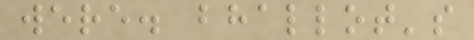were. bhallot's
